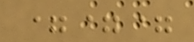===
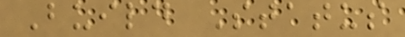Build Status
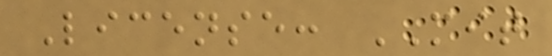License: MIT
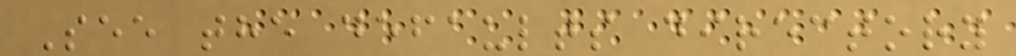See the defaults directory
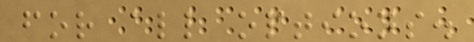for all options.
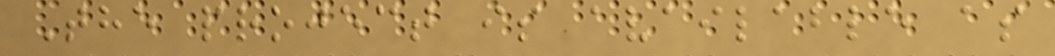The project is available as
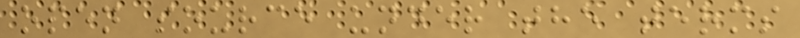open source under the terms
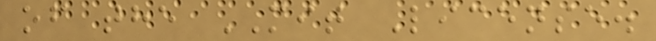of the MIT License.
